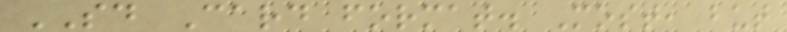SD Card format. Most, but
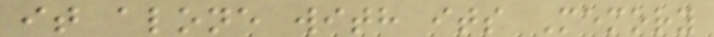it alone with its Memory
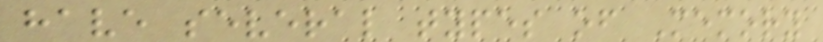have several types of Memory
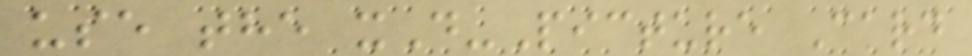use the xD-Picture Card
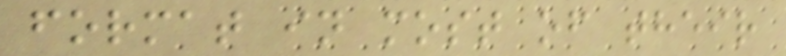format in most of their
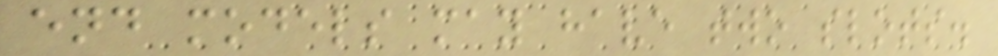end models may have two slots.
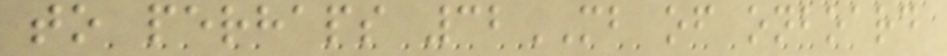to perhaps 32MB of onboard
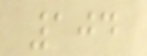104
